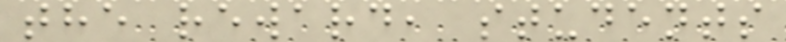the reward, students
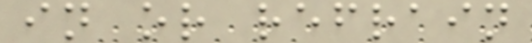in or refrain
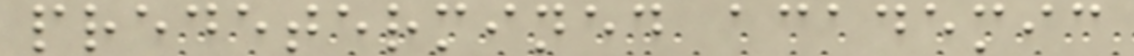predetermined academic
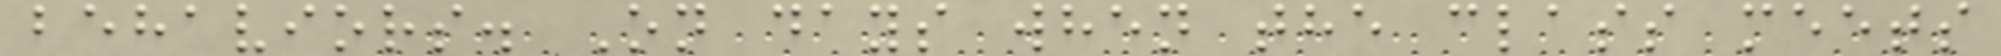behaviors. On days when the class meets
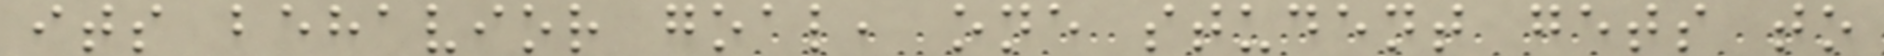its behavior goal, one student gets to
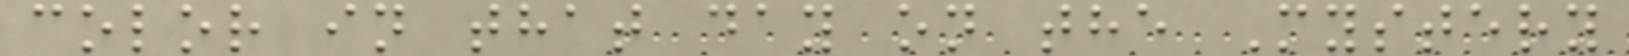color in that day on the Mystery
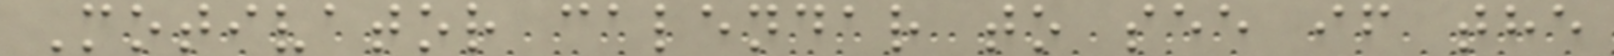Motivator calendar to see if the
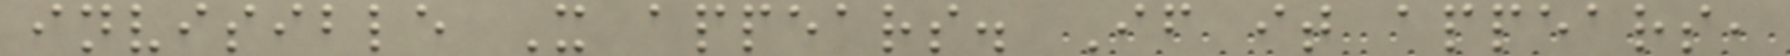invisible X appears. If it appears,
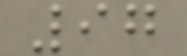97
